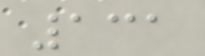131
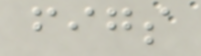figs
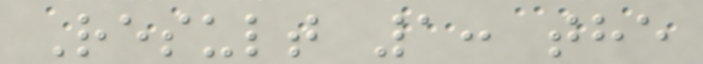Result 1: the
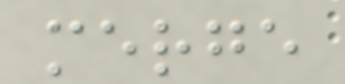merge
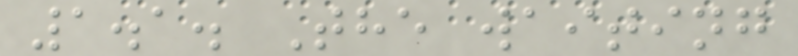1.1. The waiting
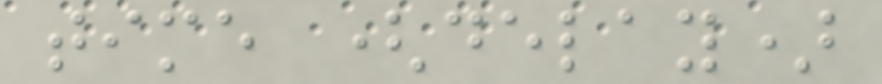time (delay)
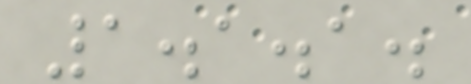1.1.1.
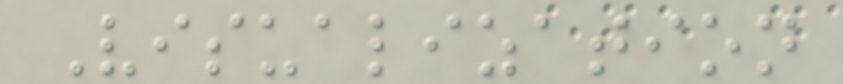Visualization
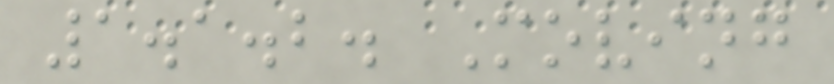1.1.2. Moving
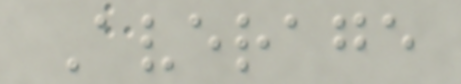Average
